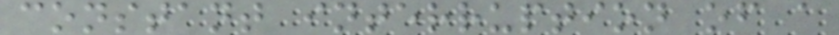constant interruption of a
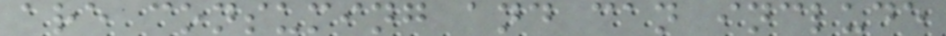are consuming and can include
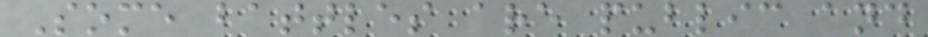Some battles are public and
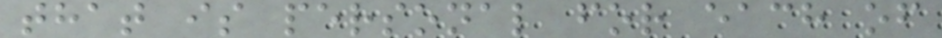that is personal for each of
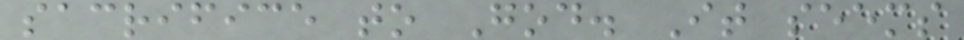sacrifice to God. It seems
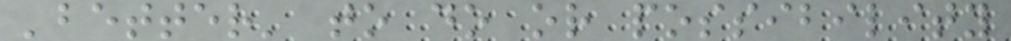'better' to do or possibility
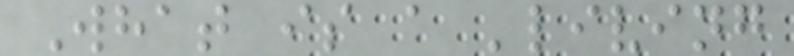What is a 'living
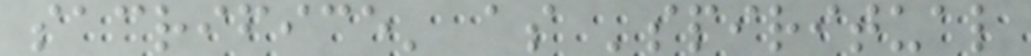sacrifice' as 'spiritual
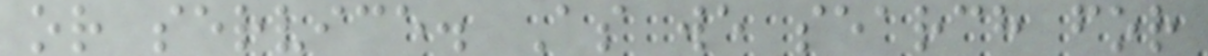or service. As we search for
